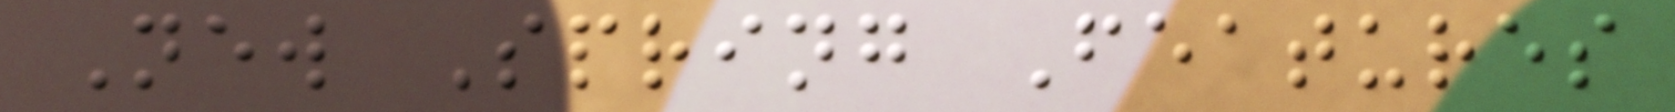New Spring Features
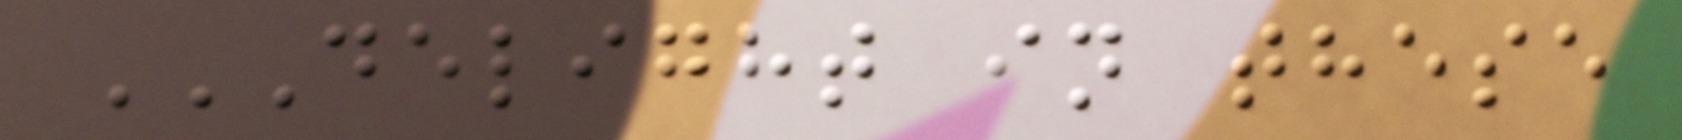DELIGHT IN THESE
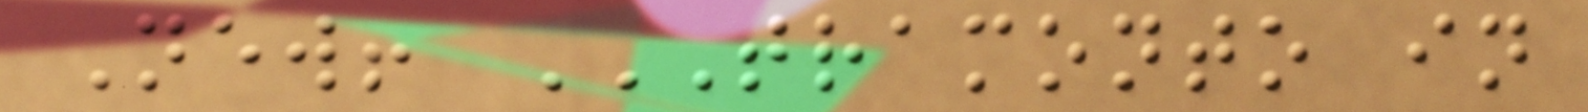New! TRAMONTO IN
